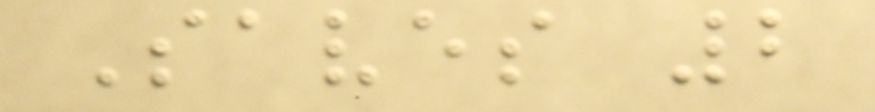Saves 2
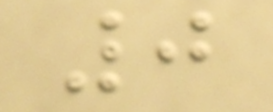0
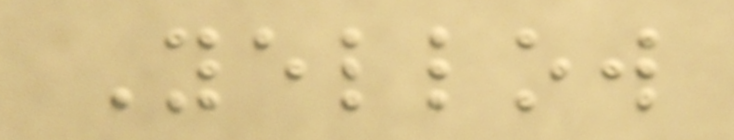Yellow
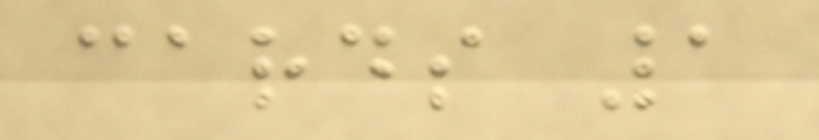cards 1
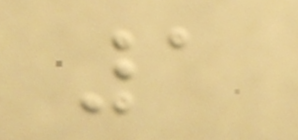1
